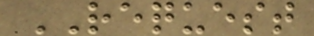REQUEST
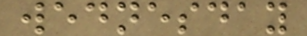wednesday
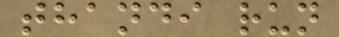thandi run
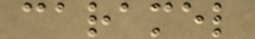caramel
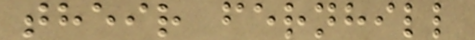their fernhill
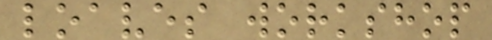loaves workshop
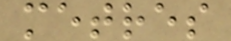metres
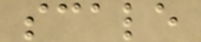scale
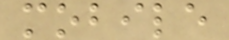mobile
